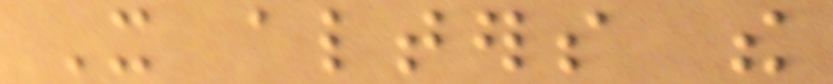It alters the
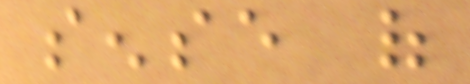sense of
